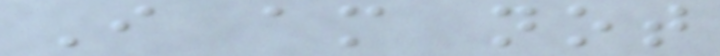I am not
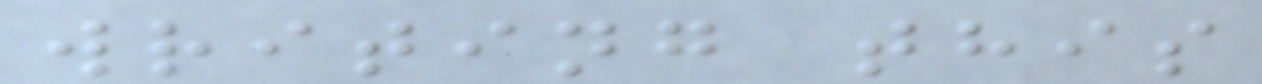writing this
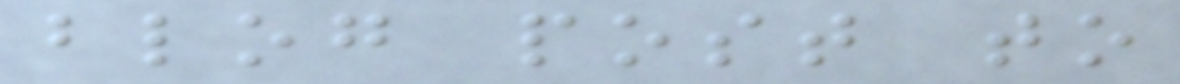blog post to
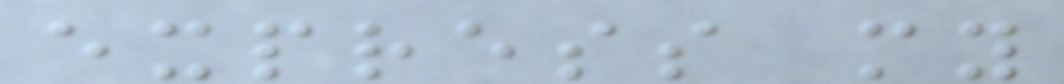express my
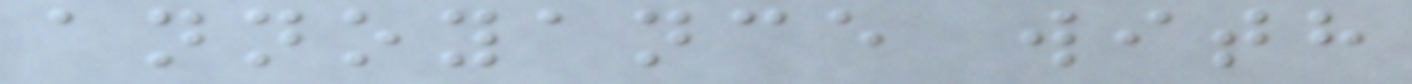annoyance with
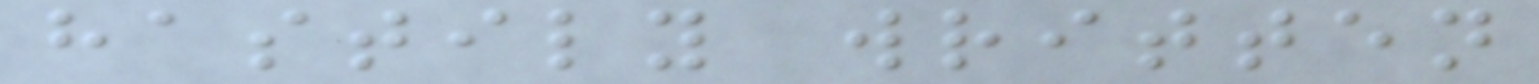hastily written
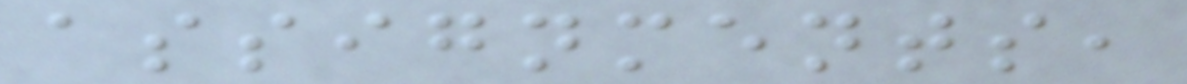assignments,
